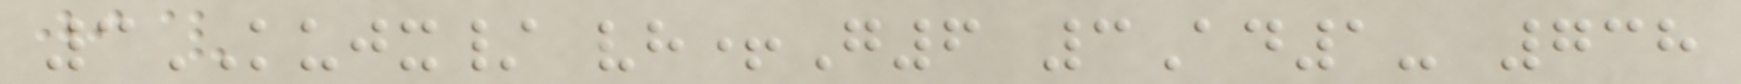3KUJX/ vh+G6 3Ad1- 738
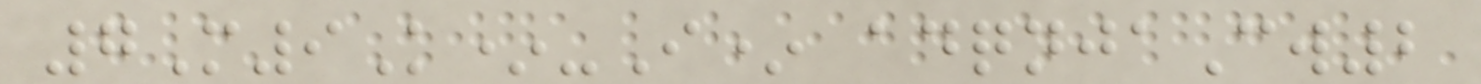7M9K*-I* adqnjaCw2
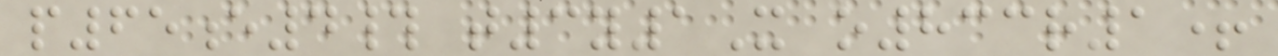p65e4# t3y1X o833r1+
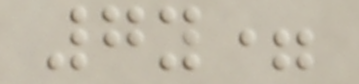7y=
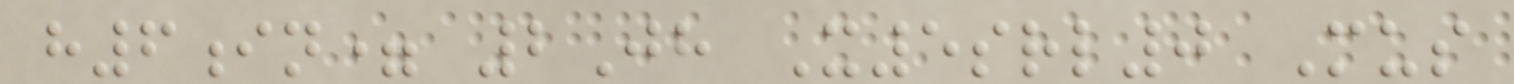h6in= 2Jh X5srl0 Mus
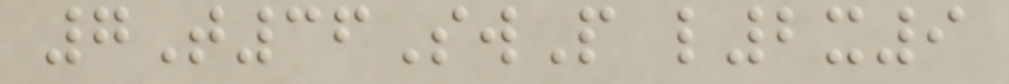7T36SwP l2x9
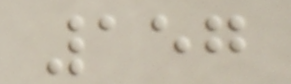157
